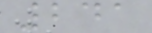241
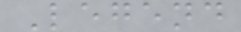Legend
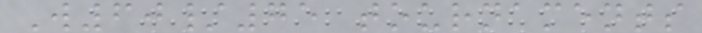W60/75 tournaments
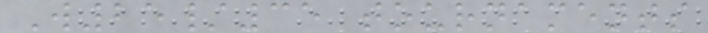W25/35 tournaments
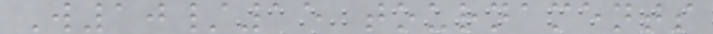W10/15 tournaments
